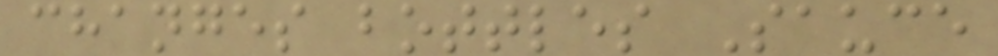changes bottles Sauce
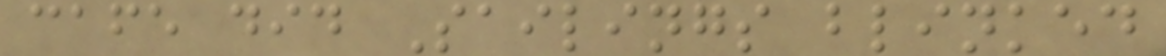cafe did Sailings blinked
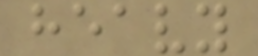heavy
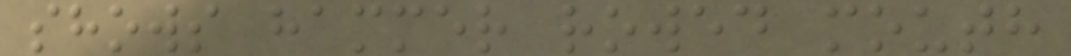shows hammer rowed mouth
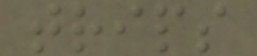trips
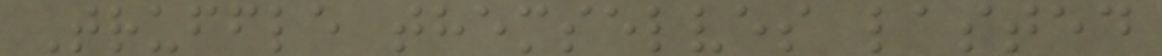Truffle themselves lasted
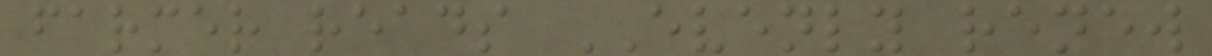farmer reads EVENLY renew
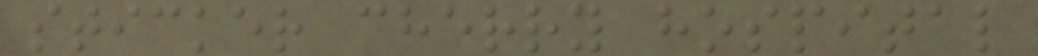sticker cherry hospital
